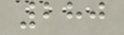280
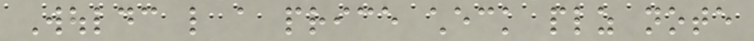Wouldc like a price check plz note
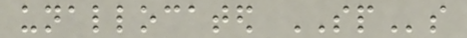unallocated SPs
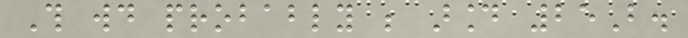This would probably be around 25B.
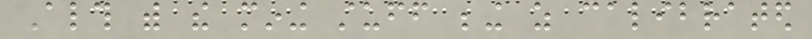Although with the mining stuff being as calibrated
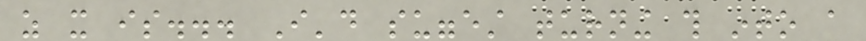as it is... I'd suggest turning this into a
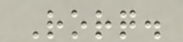Rorq.
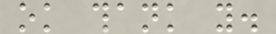ok thank you.
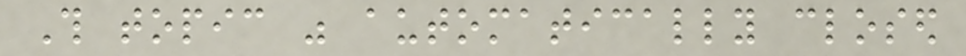This topic was automatically closed
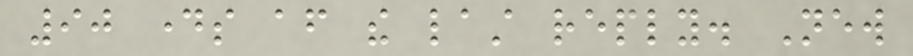90 days after the last reply. New
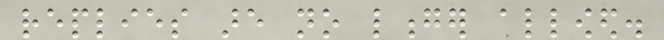replies are no longer allowed.
